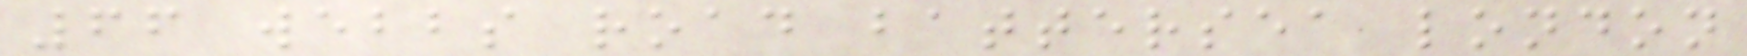66 webbs road battersea london
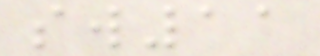sw11
